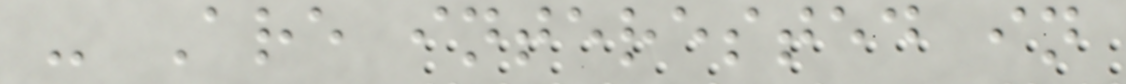- Are interested in
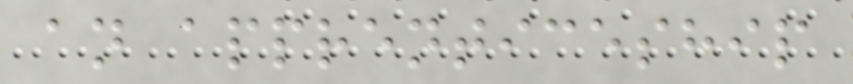an apprenticeship
